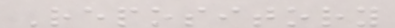Repository
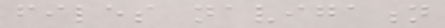files navigation
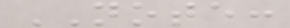NOTE:
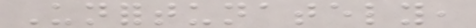Unfortunately,
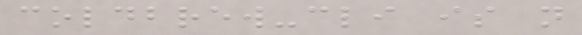coldbrew-cli is not
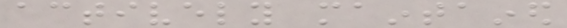actively maintained
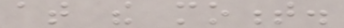at the moment.
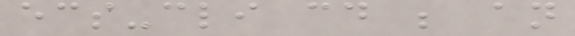ecs-cli could be an
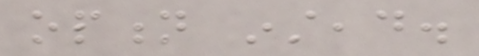option instead.
